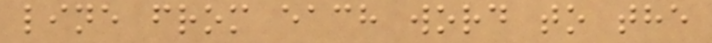line from each word to the
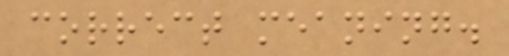correct meaning.
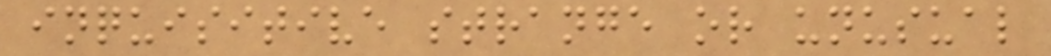inquisitive strange or unusual
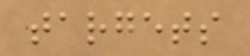targets
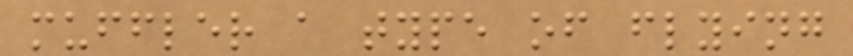muffler a type of flying
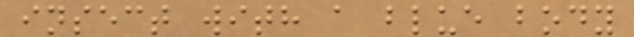insect with a blue body
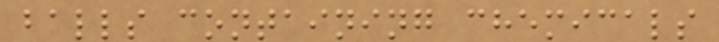balls containing chemicals
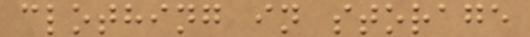clothing in storage
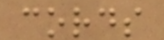cords
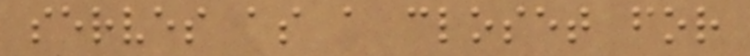serves as a closet for
